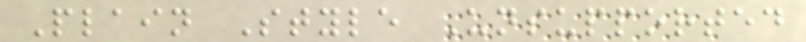Plain Style Unsupported
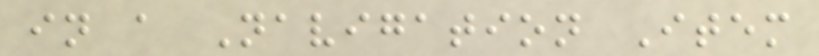in a Navigation Item
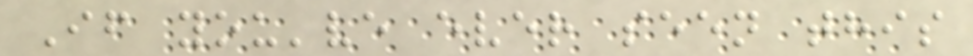If you've ever seen this
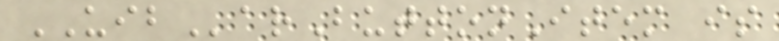UIBarButtonItem is
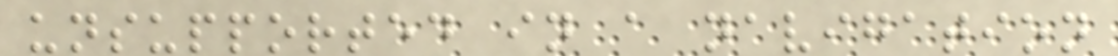unsupported in a navigation
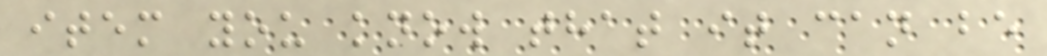item you know that it can be
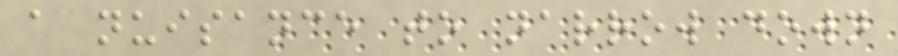a nuisance to narrow down
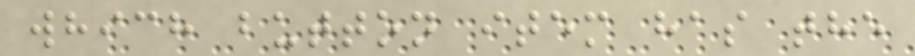which button item has the
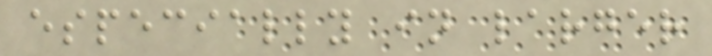especially in larger
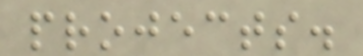projects.
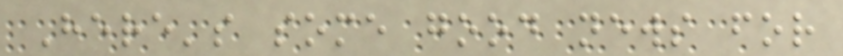Here's some good news for
